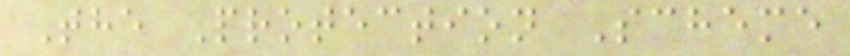The Protection Scheme
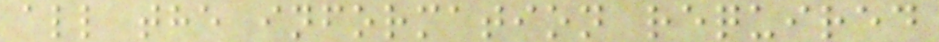all the information required
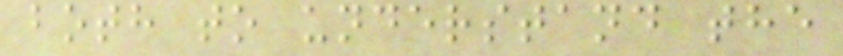both to understand the
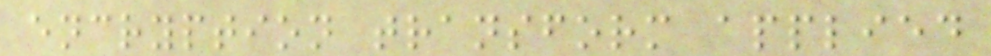encryption transform applied
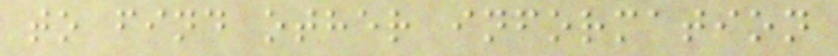to find other information
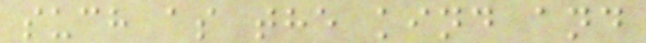such as the kind and
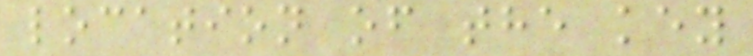location of the key
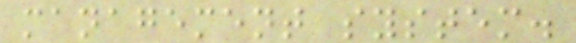management system.
